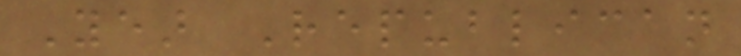Year Republican
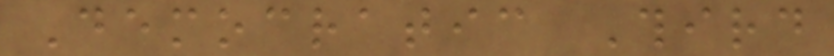Democratic Third
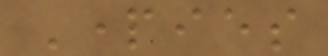Parties
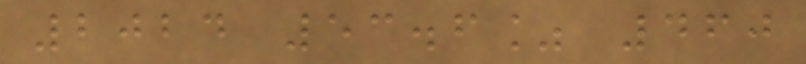2024 53.6% 460
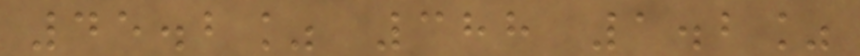45.2% 388 1.2%
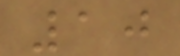10
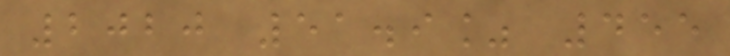2020 51.9% 455
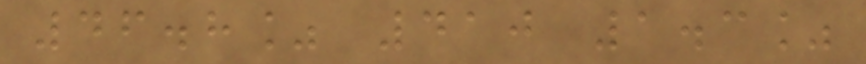46.8% 410 1.3%
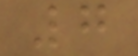7
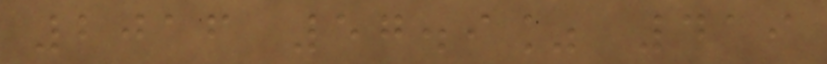2016 57.9% 419
